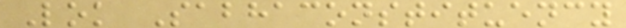Lok Sabhaconstituency
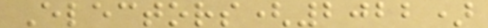Electors(2022)
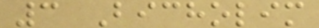3 Bicholim
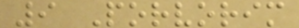9 Porvorim
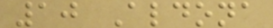10 Aldona
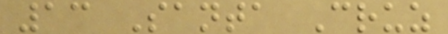13 Santa Cruz
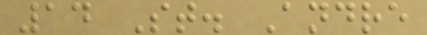14 St. Andre
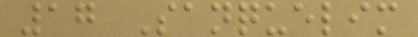17 Sanquelim
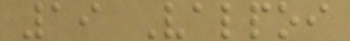19 Valpoi
